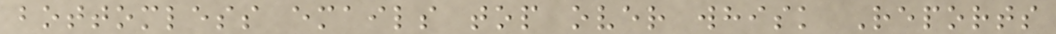bottomless emails top over whisk Reports
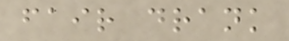fair drank
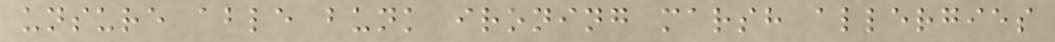unsure able bunk ironing marsh allergies
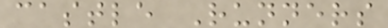castle Runners
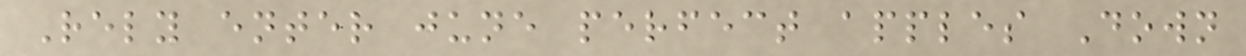Rely enter june perfect apples Down
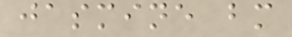jasmine bm
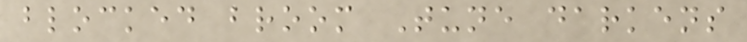blocked broom Tune darkens
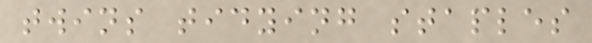twins tidying staples
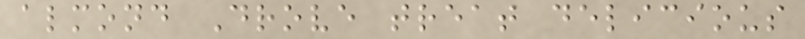almond Drove treat delicious
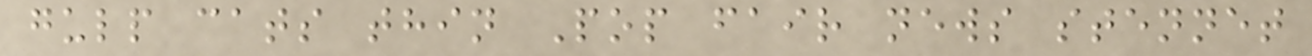gulp cats thin Pop fair news stennet
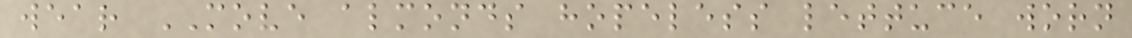wear MOVE almonds hopeless lettuce worn
